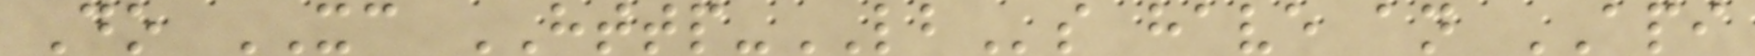Do XC HTTP-LBs have an API
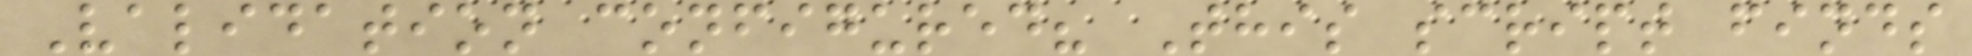Validation configured? This script finds
